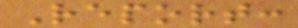Report:
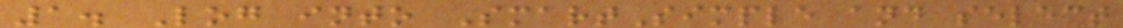1. Log into SmartSimple and select
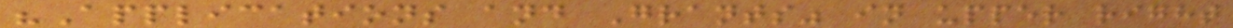"Applications and Grants" in upper right
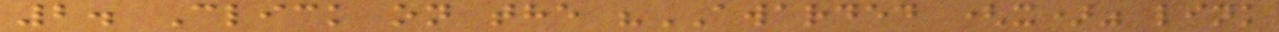2. Click on the "AWARDED (x)" link
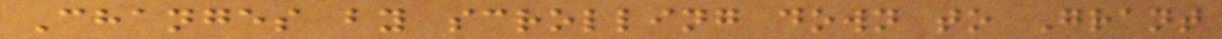Changes by scrolling down to Grant
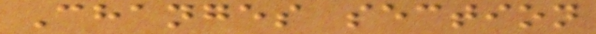Changes section
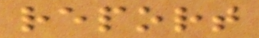report
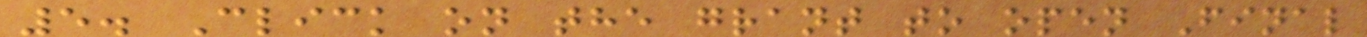5. Click on the grant to open Final
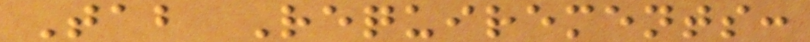Tab Requirements:
